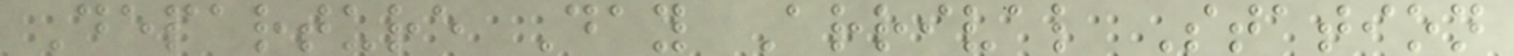Departure Day Arrival Station
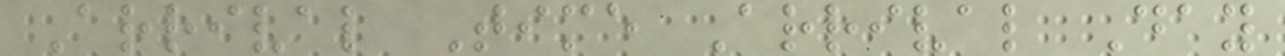Arrival Time Arrival Day
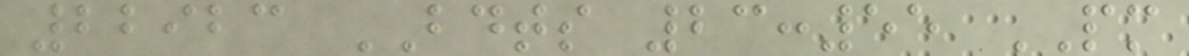22923 BDTS 23:55 PM
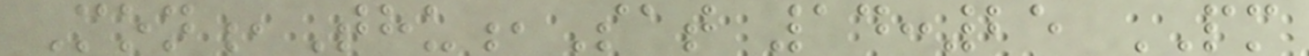Mon,Thu,Sat 14:25 PM
